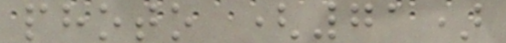photo (71)
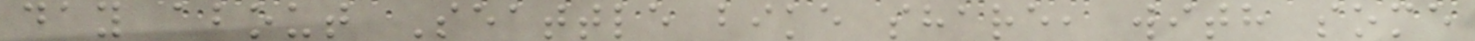day about Seattle bike share, with some
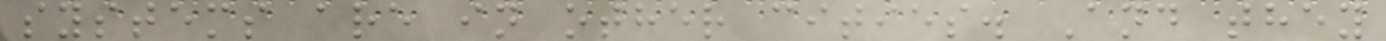systems are in other cities. And they
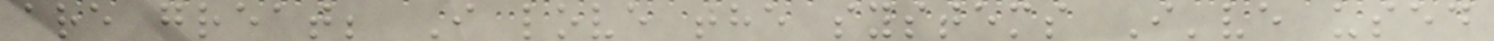are great; I love the systems I've used
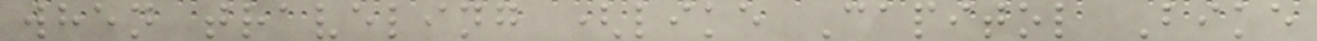when traveling (like Capitol Bike
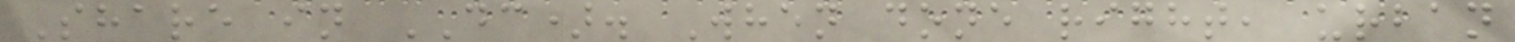Share in DC). When done right, urban
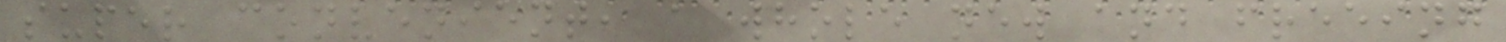super convenient, a whole new and freeing
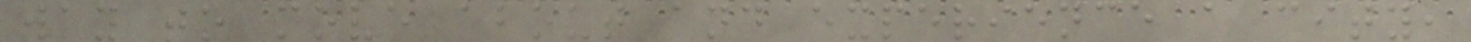way to move about and experience a city,
